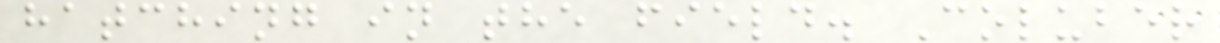hatching in the field. Coluber
